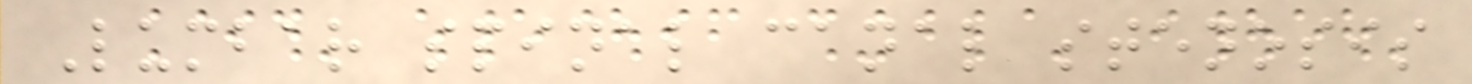Lumbar spinal canal stenosis
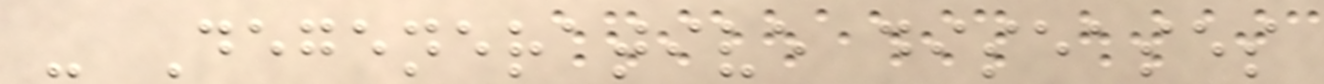- Degenerative diseases
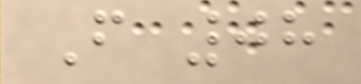F 08
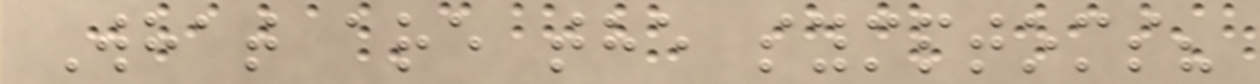What are the symptoms?
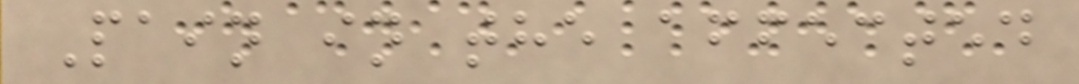Pain in the affected
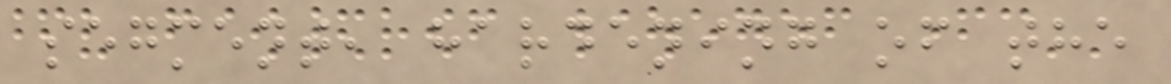segment, hardening of the
